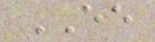EE
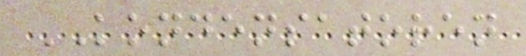KONDENSATOREN
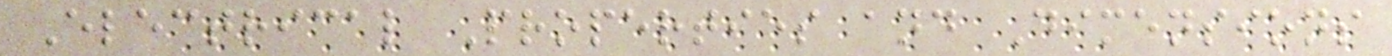Electrical Properties and Dimensions
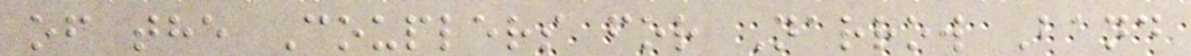of the Couplers for Narrow Band
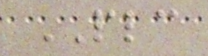PLC
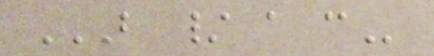B / A C
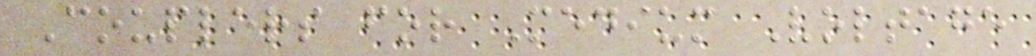Couplers for Medium Voltage
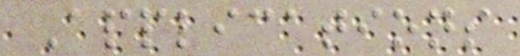Applications
